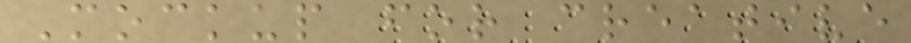Mockup for creative
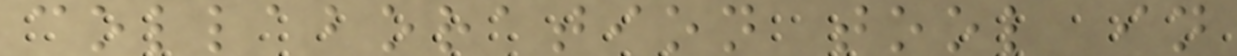collaboration tool in
